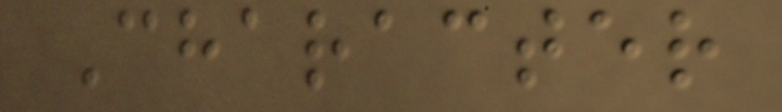Character
